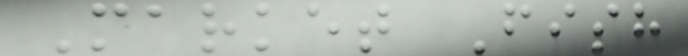Market Fish
